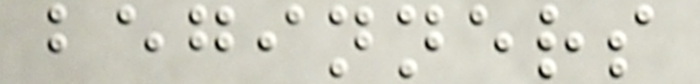beginners
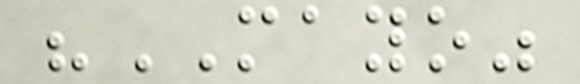"MAYO"
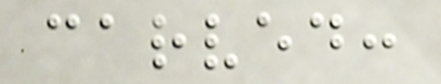carved:
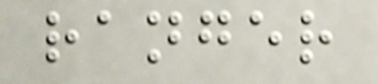ranger
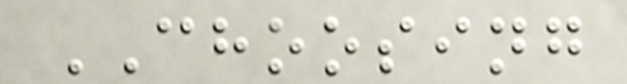CHOOSING
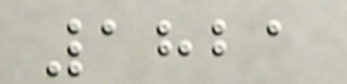1821
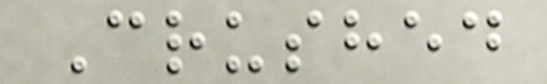Crushed
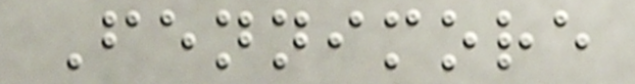Fennimore
